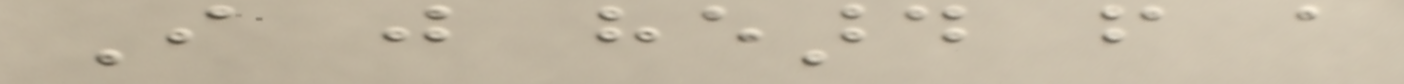I just heard from a
